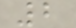2
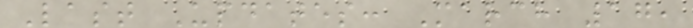Last Updates: March 17,
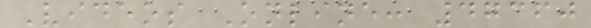Videos Online: 47360
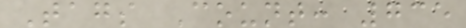Tags Count: 735
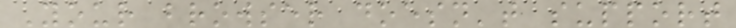Your browser doesn't support
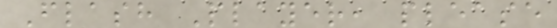Flash Player, please
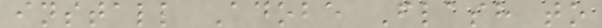install Adobe Flash to
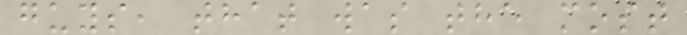guys, that was the most
